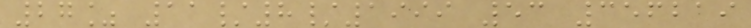27% 11/8/1999 53 356219
